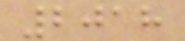2018
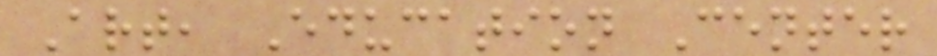Art, Education Center
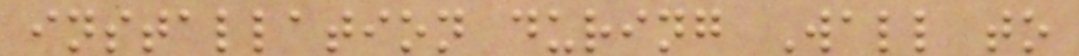installation during Wall to
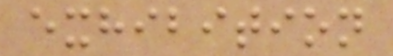exhibition
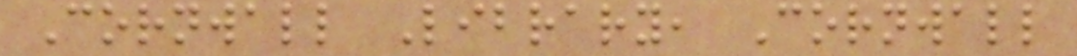Cornwall Library, Cornwall
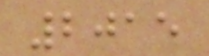2015
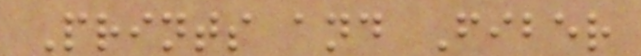Prints and Fiber
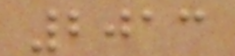2013
